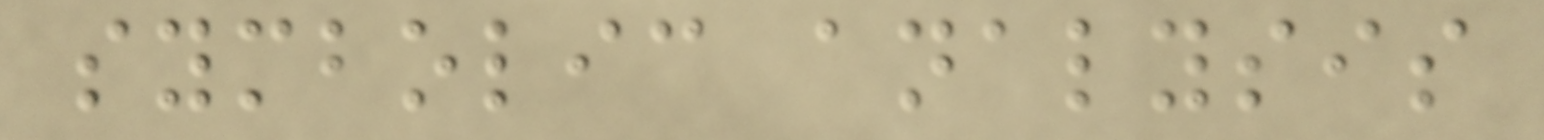symbolic analysis
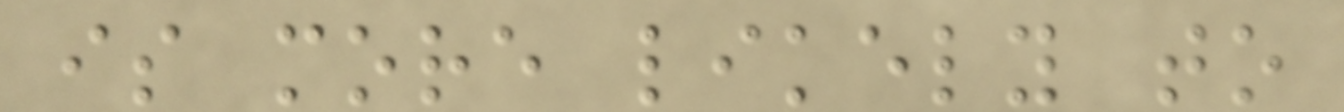is more likely to
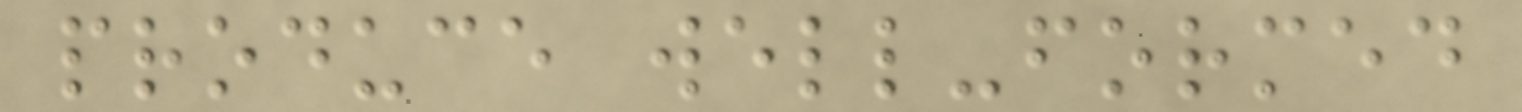produce well-formed
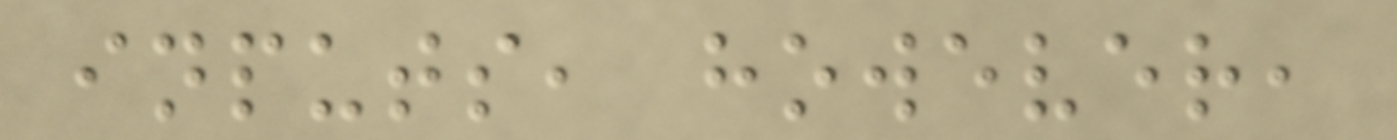inputs, however,
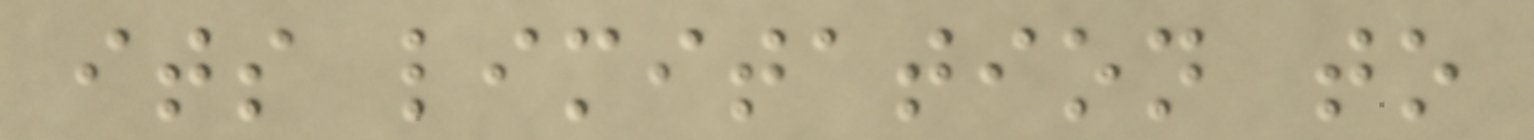its limitation to
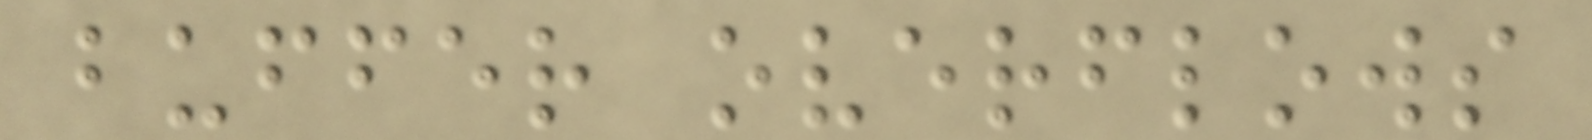buffer overflows
